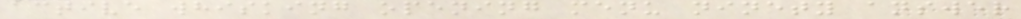active whisking opening menu ninety answer
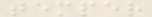temper
